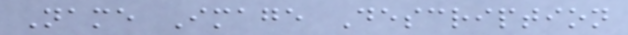Name Image Description
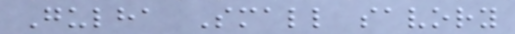Gulha Small savory
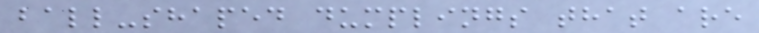ball-shaped dumplings that are
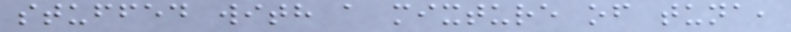stuffed with a mixture of tuna,
